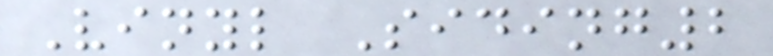Vinyl Siding2
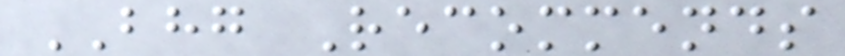BHG Recommends
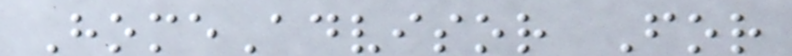HomeAdvisor For
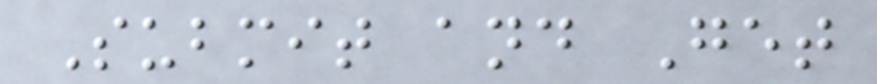Submit and Get
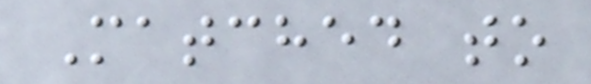Matched to
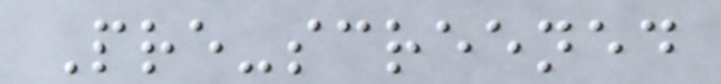Pre-screened
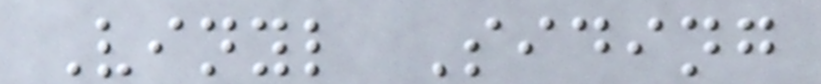Vinyl Siding
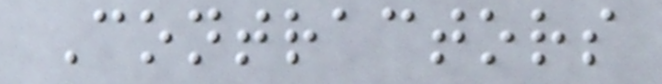Contractors
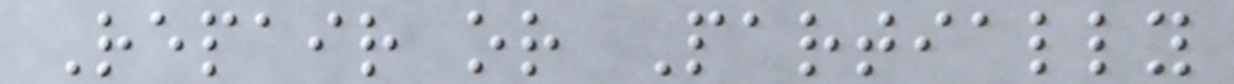Repair or Partially
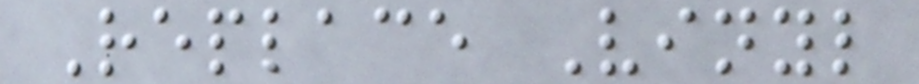Replace Vinyl
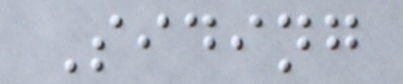Siding
